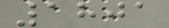1801
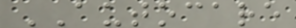AUTOCARE
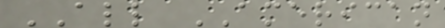ALL AMERICAN
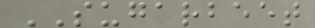SUGARBEET
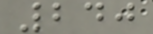240
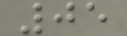05
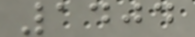1404
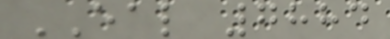EAL 7884
